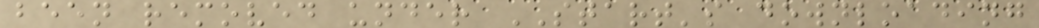been removed under START's downloading
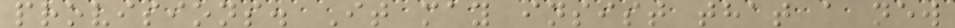provisions. It may insist that a new
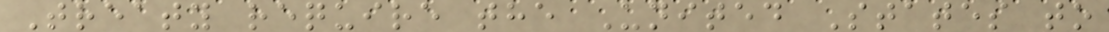Treaty require the United States to
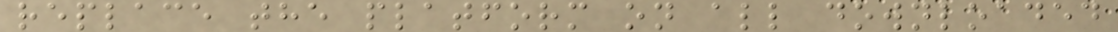replace the platform on all downloaded
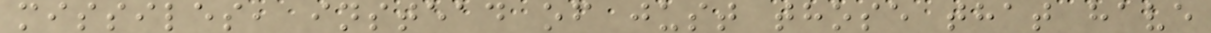missiles, instead of just those that have
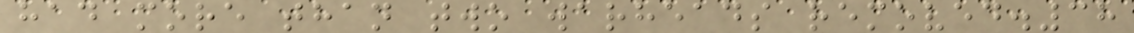had more than two warheads removed.38
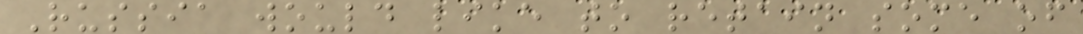Russia would like to retain some of
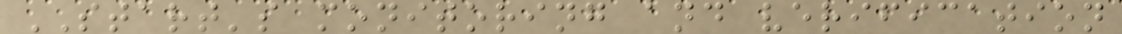START's monitoring and verification
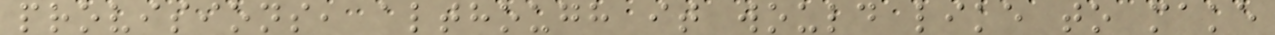provisions, although it would like to make
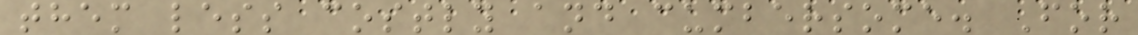them less costly and cumbersome. For
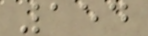154
